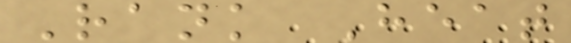Rank Heat
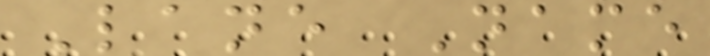Lane Name
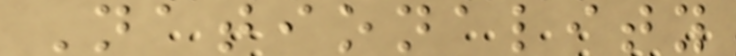Nationality
